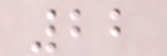22
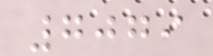7079
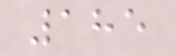185
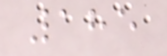185
